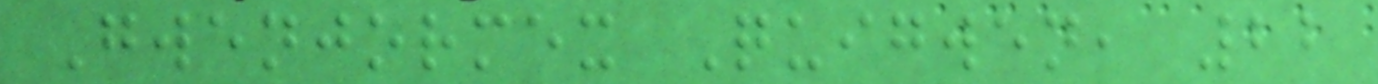Gwenjormex Quigwen, 22
